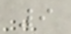9
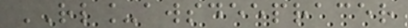RL_awsdeepracer
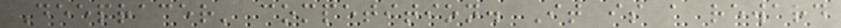Deepracer' competition. It is a reward
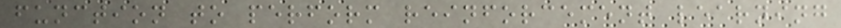function to perform reinforcement learning
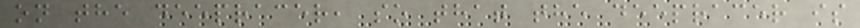on the deepracer, so that the deepracer is
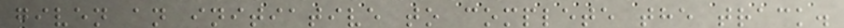given an initiative to complete the track.
